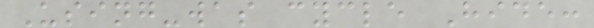Using-was cycle Hide:
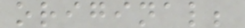original;
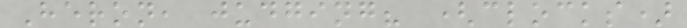Heron, judging? (clocks)
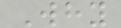Why
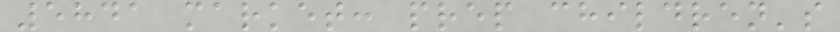5841 market: prep children's
